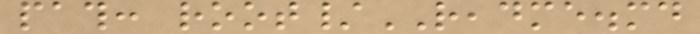path: root/README.md
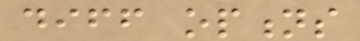diff options
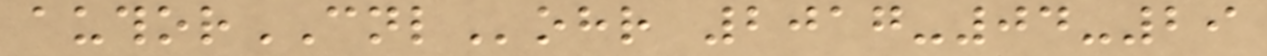authorCNLohr 2017-04-29
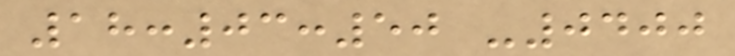18:03:50 -0400
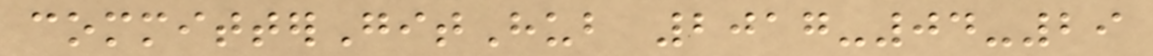committerGitHub 2017-04-29
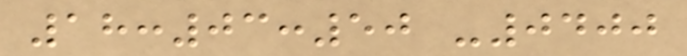18:03:50 -0400
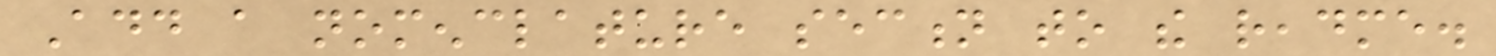Add a nomenclature section to the readme.
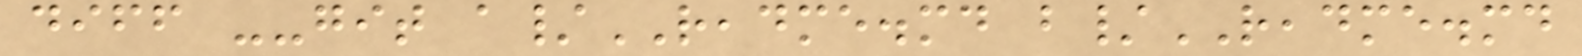diff --git a/README.md b/README.md
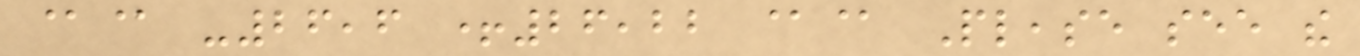@@ -26,6 +26,22 @@ Please see the
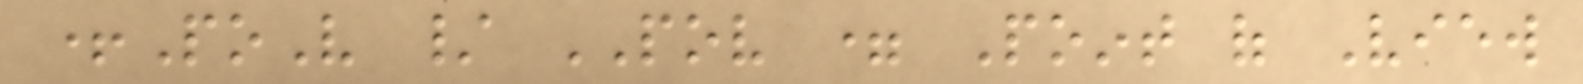+PoV / POV = Point of View
